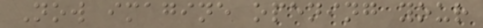Now imagine opening your
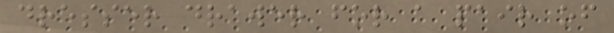dresser drawer for a pair of
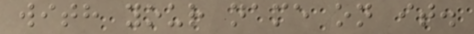with your name on it.
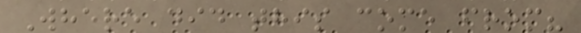Where did this come from?
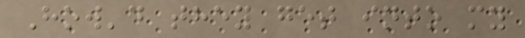How'd they get into my
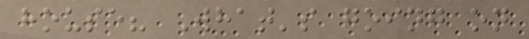house? What's going on
